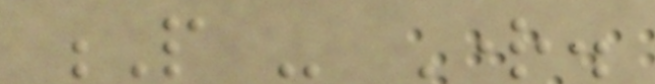P - Right.
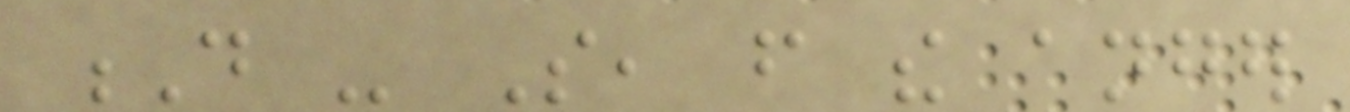D - So, from the anger
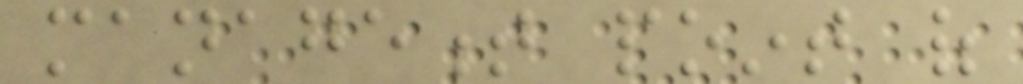management point of
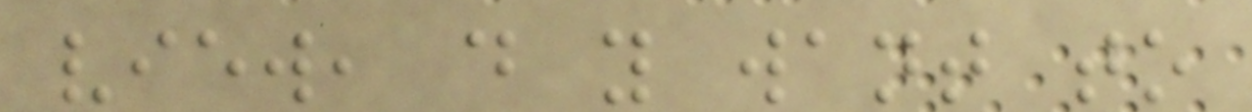view, do you want to
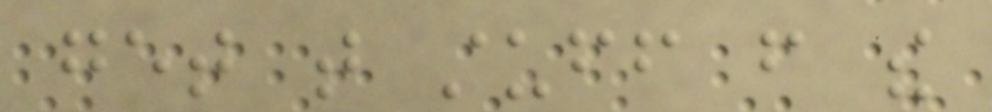get that stuff from the
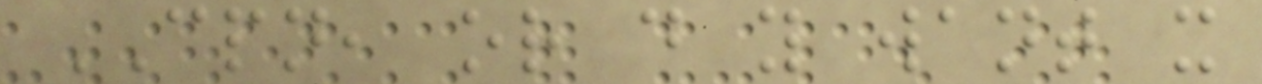CPN, or do you want it
